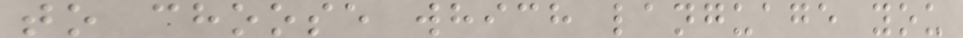to choose which language you
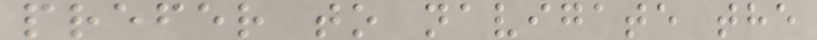prefer to navigate the
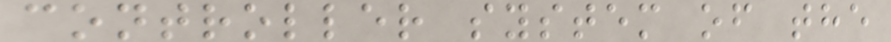controller system of the
